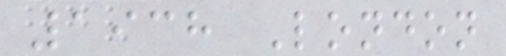1938 London
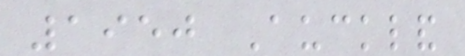1950 Auckland
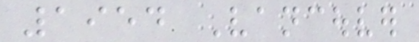1954 Vancouver
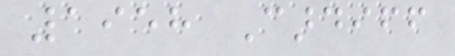1958 Cardiff
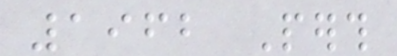1962 Perth
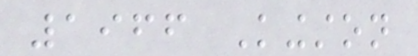1966 Kingston
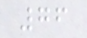76
